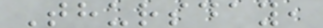Thursday,
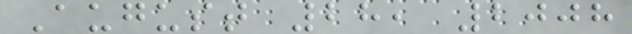August 28, 2008
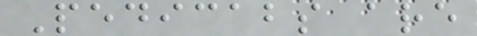Pedicabs are
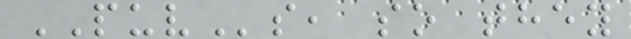PUVs, so they
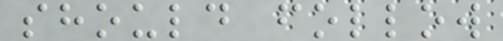should follow
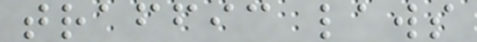traffic laws
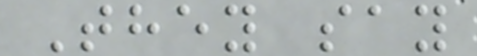They say
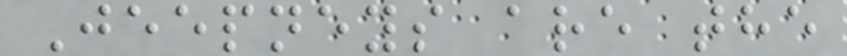Jeepneys are the
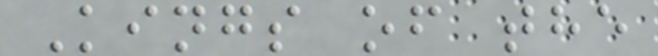Kings of the
